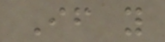If you
